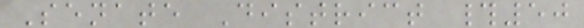Senate District #50
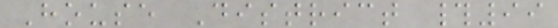House District #99
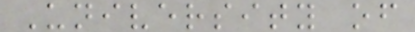University of
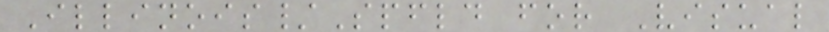Illinois/Spfld for Visual
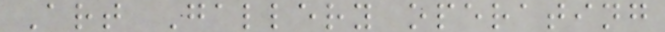Art Gallery operating
